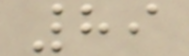89
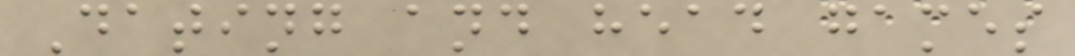Dating and head games
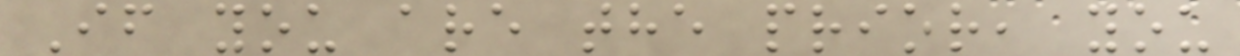If you are the prior, you
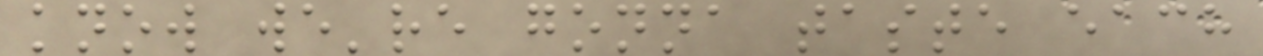know we're gonna taste each
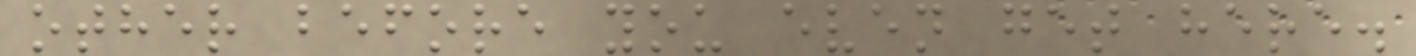other before you even get here.
